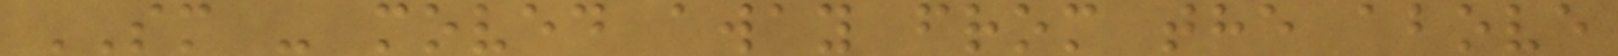SM - moved away from the above
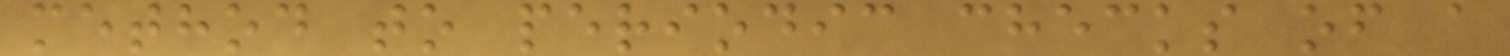method to periodic checks of a
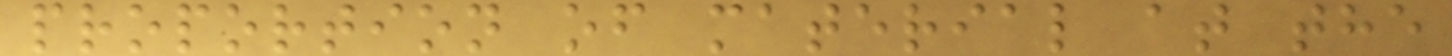proportion of material at the
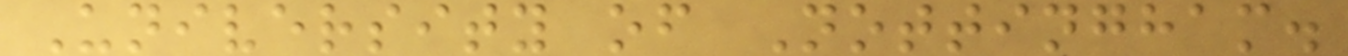University of Nottingham.
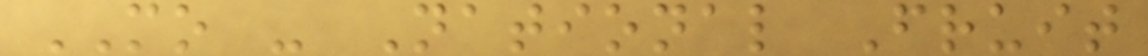MO - National Fruit
